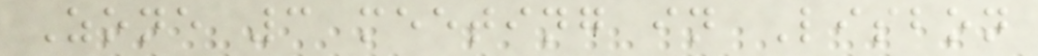Zone 3 meeting in Lisbon
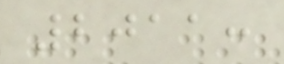2011:
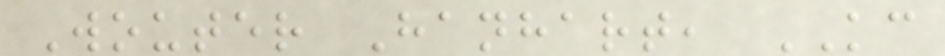Wouter Hanhart, KC
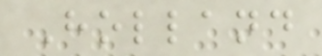Holland
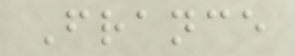France
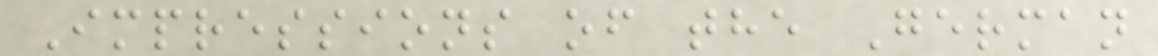Impressions of the German
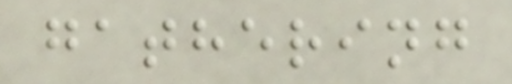gathering
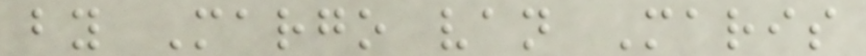by Margo van Maris
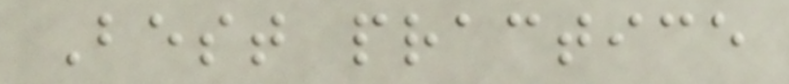Best practice
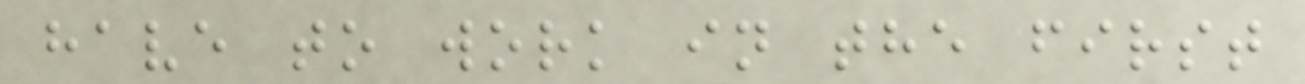have to work in the first
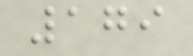179
